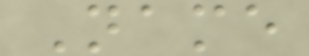Name
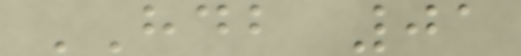HDB 01
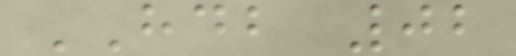HDB 02
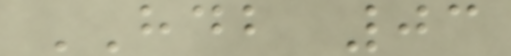HDB 03
